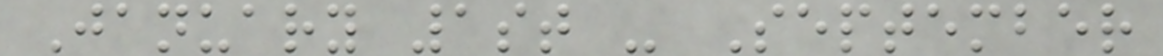January 1st - September
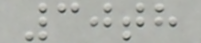30th
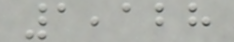1,128
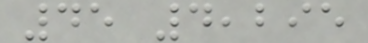45 4,295
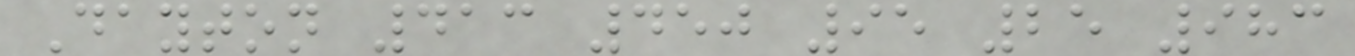Dayton 413 450 95 25 983
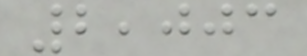2,003
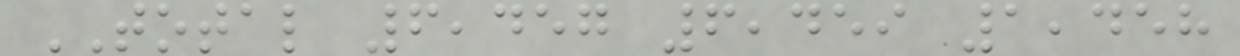TOTAL 6,457 6,459 1,458
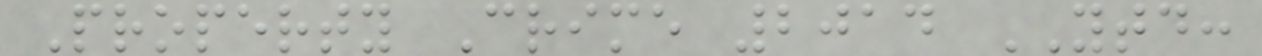Property Crime 2014 YTD:
